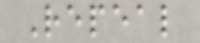Repeal
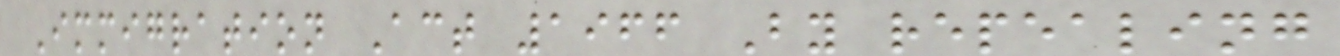Immigration Act 1966 By repealing
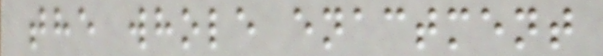the whole enactment
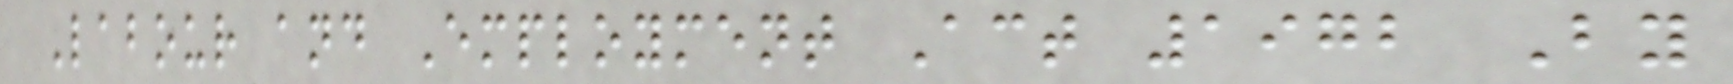Labour and Employment Act 1972 By
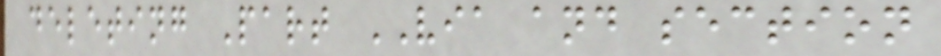deleting Part VIA and section
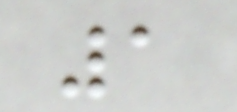1
